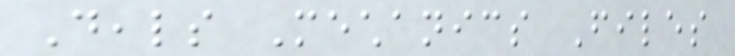Deals Mechanics Files
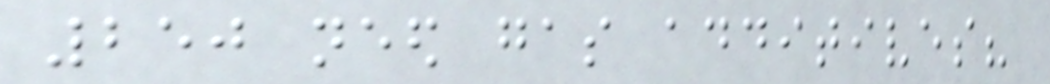250 need gas additives?
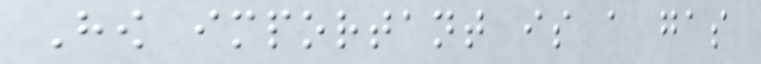How important is a gas
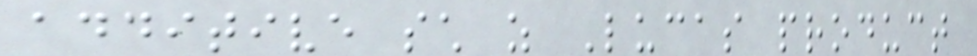additive such as Lucas product
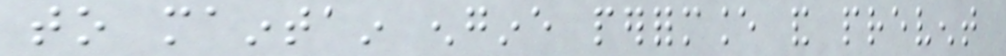to maintain engine performance and prevent
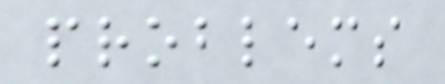problems
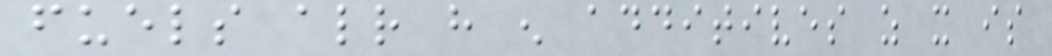fuels already have enough additives as it is
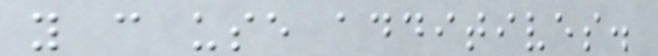you can use additives.
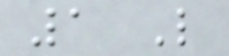1 Like
